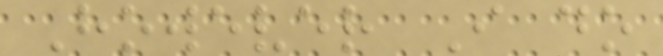However I do
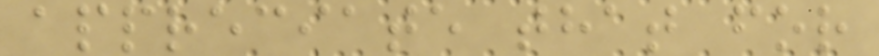appreciate that for
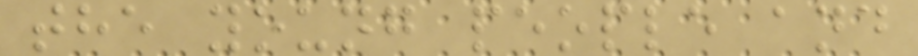the young people and
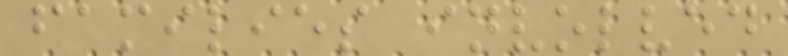families involved
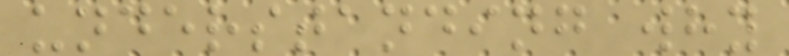understanding why
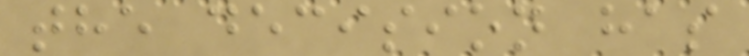the decision has
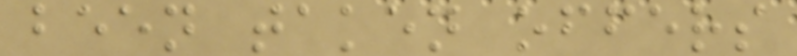been taken offers
